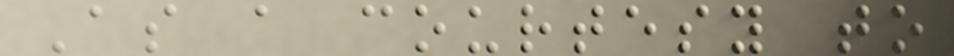As a courtesy to
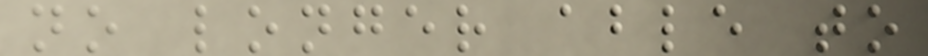no longer able to
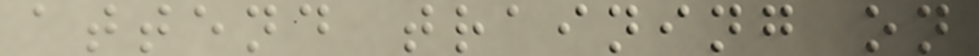attend training on
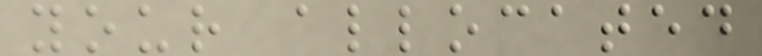your allocated
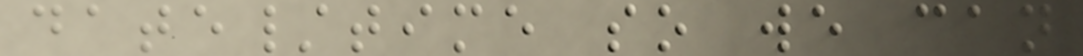date/time so we can
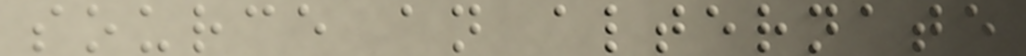source an alternate
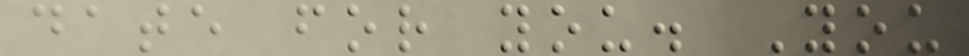date for you. You
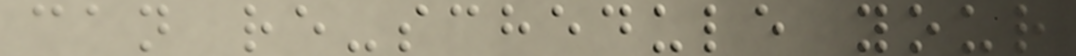can re-schedule your
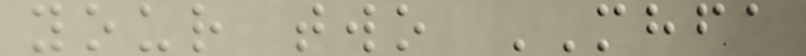your two MHFA
